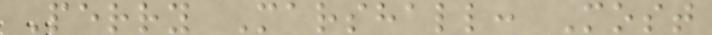Perry Marshall: Most
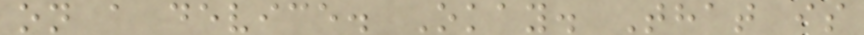on a device. Okay. That is
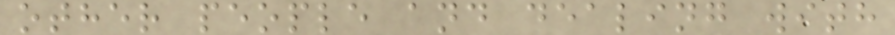other people and dealing with
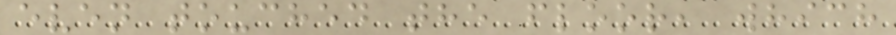even touched the floor, which
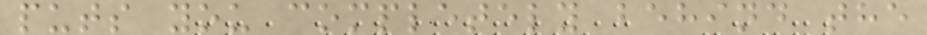puts you completely behind the
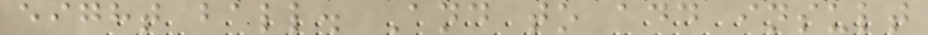eight ball. And to add insult
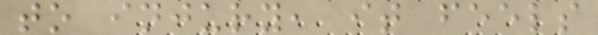to injury, it feels
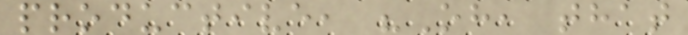productive, "Oh, that
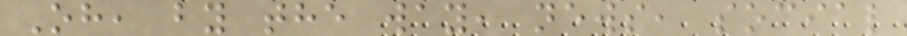Oh, by the way, news, social
